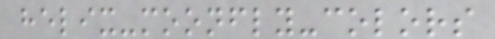helix-moonfly-colors
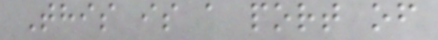This is a port of
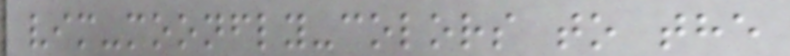vim-moonfly-colors to the
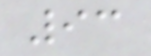93
